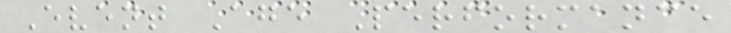Event Age Performance
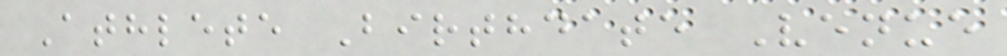Athlete Birthdate Venue
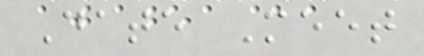Date Meet
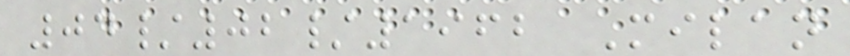04/02/1962 Milan
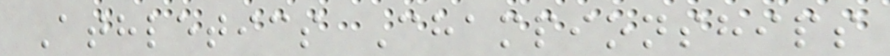Athletics Championships
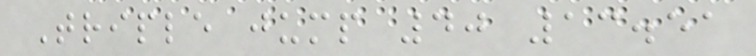Triple jump 40 13.51
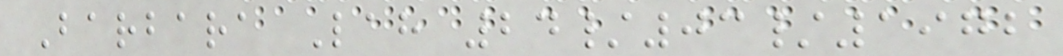Barbara Lah 24/03/1972
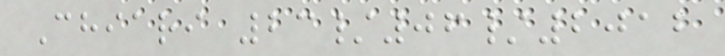Chiari 23/06/2012
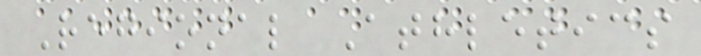Regional Athletics
